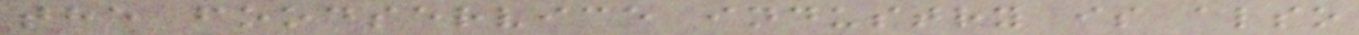the foodservice industry is also
